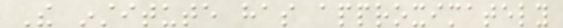The institute has approximately
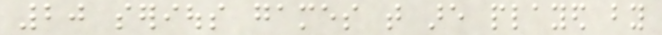20 serious games that are played by
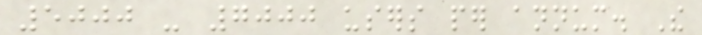5000 - 7000 users per annum. The
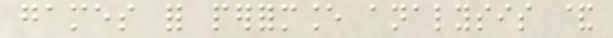games for performance analysis &
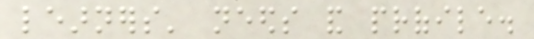learners' needs and profile.
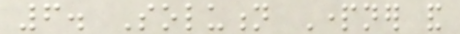6. Solution Partner and
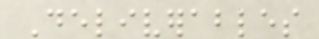Deliverables
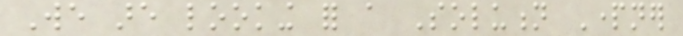We are looking for a Solution Partner
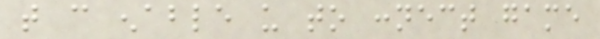that can enable us to connect game
